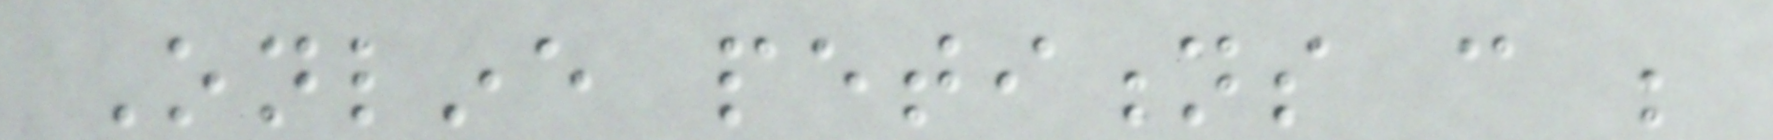Online petitions can be
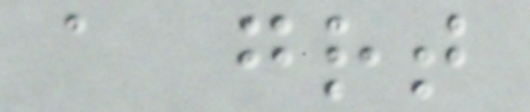a great
